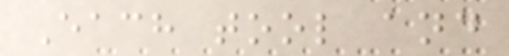Each tool and
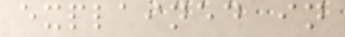explained in
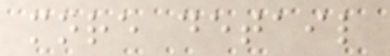more detail
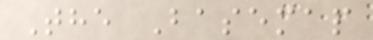The Basemap
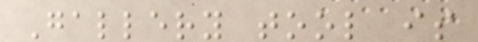Gallery tool is
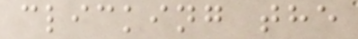clicking the
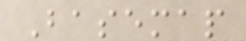Basemap
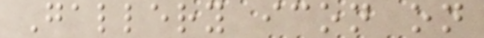Gallery icon on
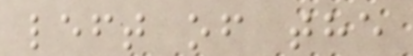left of the
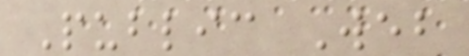Public Web
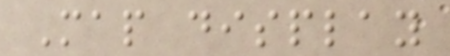Map display
